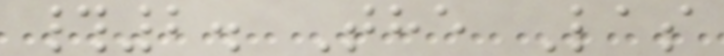#2. The Las
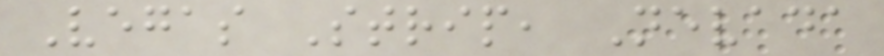Vegas Strip, Nevada
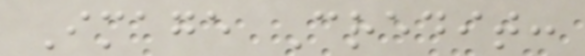Image Credit:
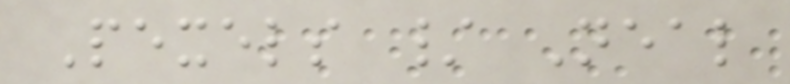Pexels / Neal
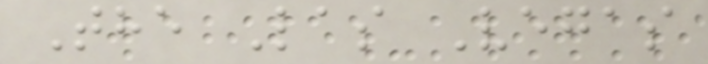The Las Vegas
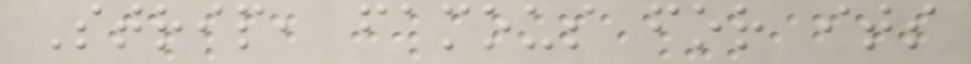Strip, famous for its
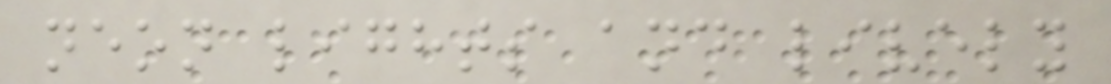neon lights and lively
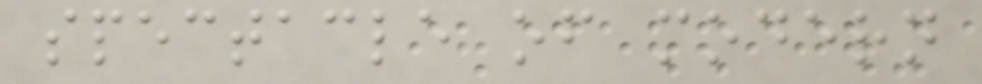spectacle of modern
